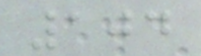104
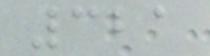321
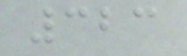323
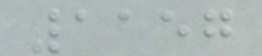1157
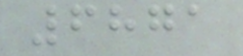6871
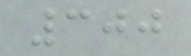300
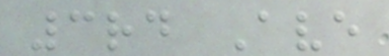3rd Ave
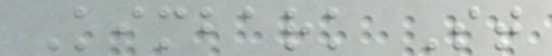Kimbark St
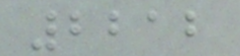2212
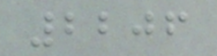2206
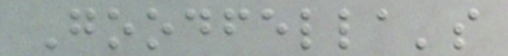Goodfella's
